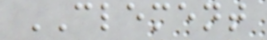CLEMENT
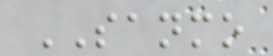SANMO
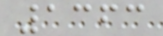1363
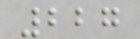227
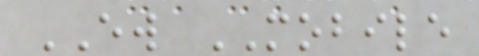EW MOBILE
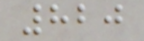820
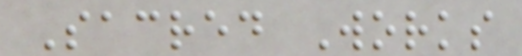Sacred Works
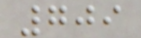709
